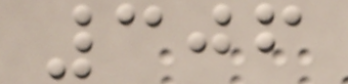306
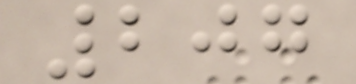207
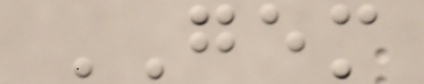GEM
